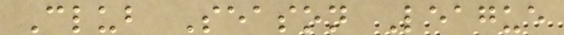Club Season League
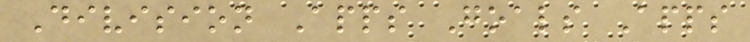Division Apps Goals Apps
